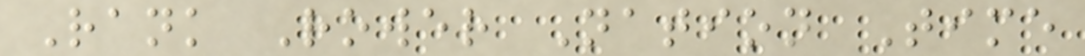Rank Rower Nation Time
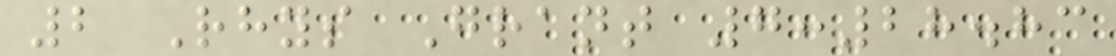2 Rhys Grant 7:28.83
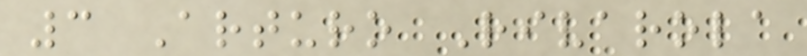3 Arturo Rivarola
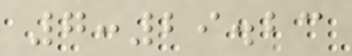7:29.23
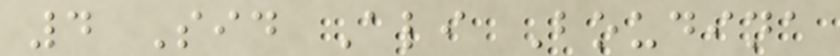4 Sid Ali Boudina
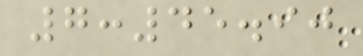7:45.90
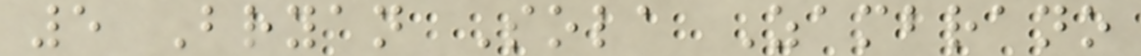5 Bryan Sola Zambrano
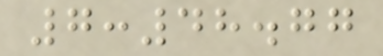7:48.77
